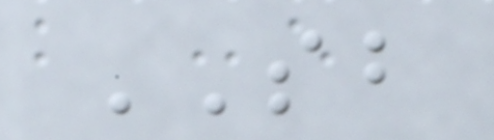SB
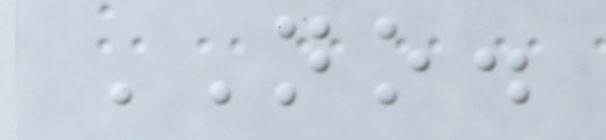NO.
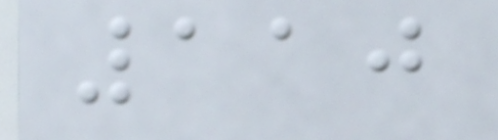110
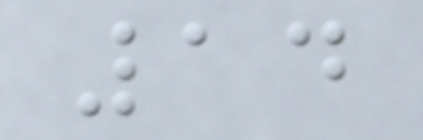14
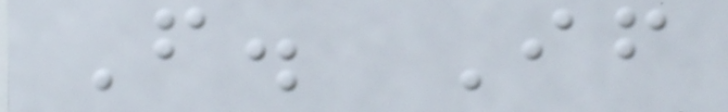F. If
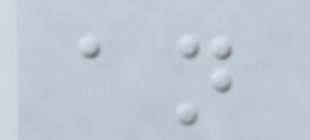an
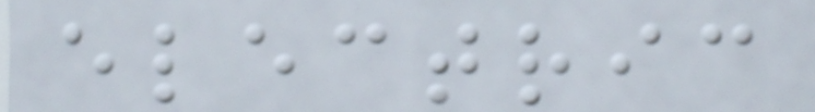electric
